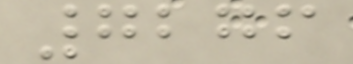7276
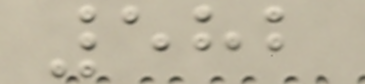582
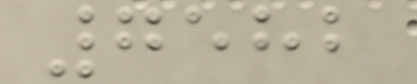7582
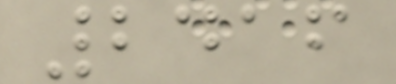2416
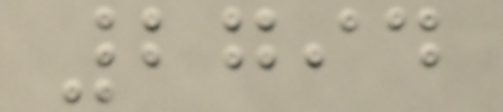2794
